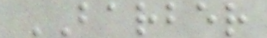BARBER
